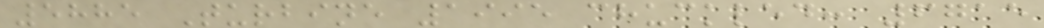5885 Turbine 1995 chuckled: 6715
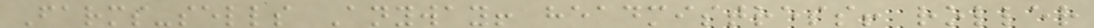Farms-sells Anyway! headmistress! roller
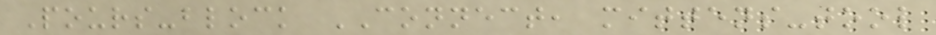Pours-block CONNECT, mittens-tool
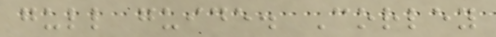gull guide. Corley
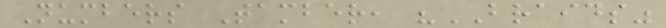Numbers Tamber, "BRAIDS"
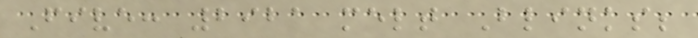Five: 2921 melt Blinks;
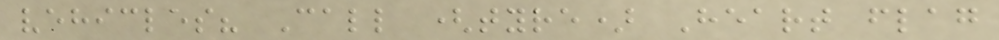vehicles? Call (tyre) Heart flag
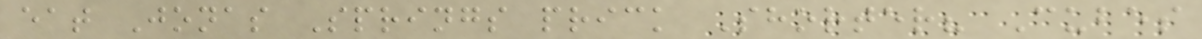eat Jonas Springs prick Shorter? Cubes
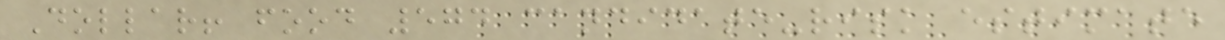Dollar! food 574 candidate-risk estimate
